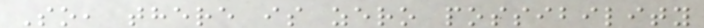So, there is zero possibility
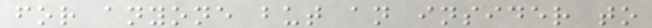for anyone but an insider to
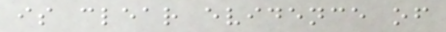is clear evidence of
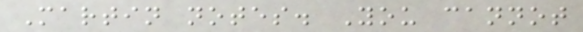Martin notes. You cannot
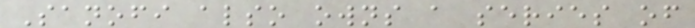Sanofi also owns a series of
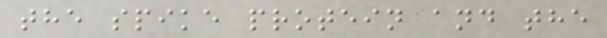the spike protein and the
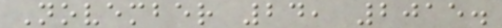November 24, 2015.
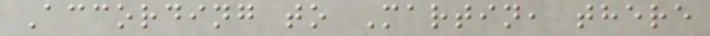According to Martin, there
